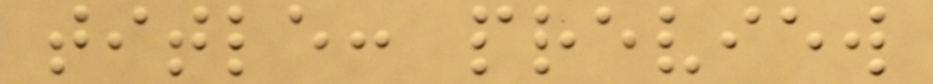title: preview
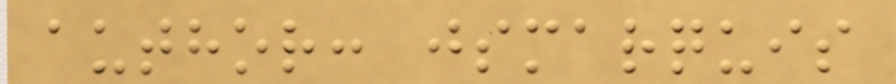author: jsmarquis
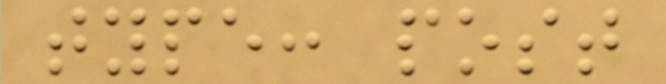type: post
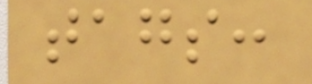tags:
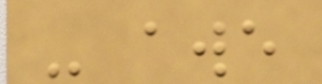- awe
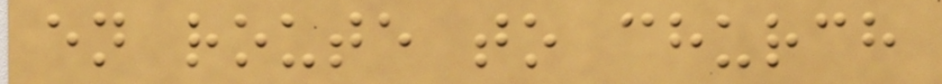en route to church
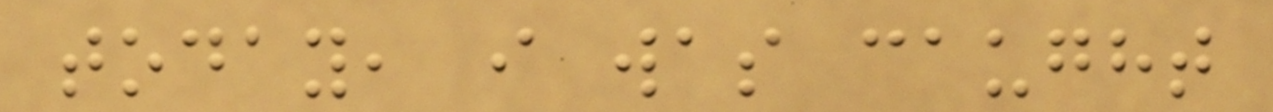today, i was caught
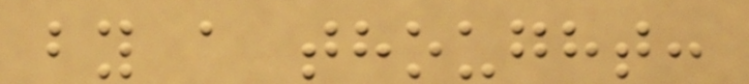by a thought:
